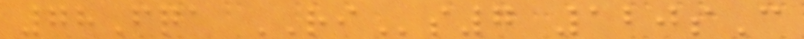78Fqa RIs7 120sC
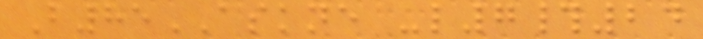B85ASKNE -l7#24
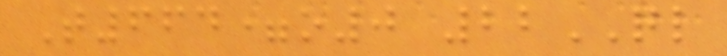T664=o0 22QL
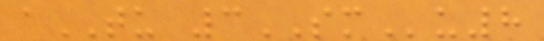aTU 3SMu8
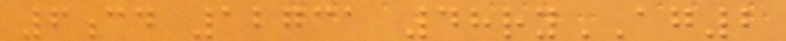6cd 12731 48ryAG2
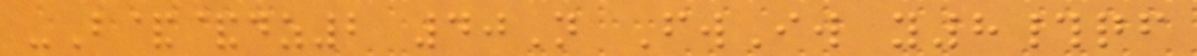-B&&dz2 40N FwIw y8#qf
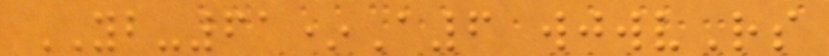YB-61*A6 wjwvRs
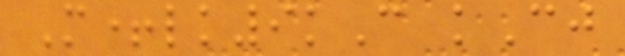M+lk9kC kCj
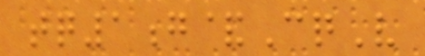tq1g&CqV
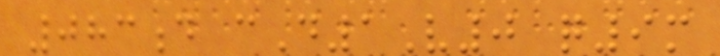083d cD1V0 q9m
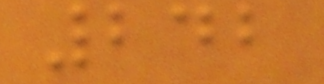242
